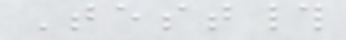Test#
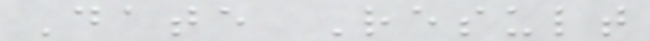Date Result
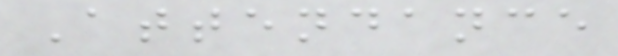Attendance
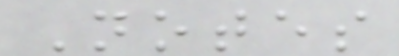Notes
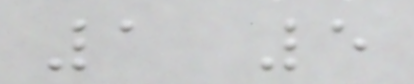1 5
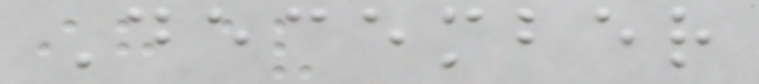December
